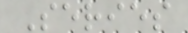Series
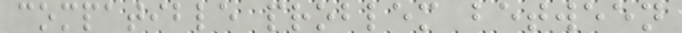compatible problem between
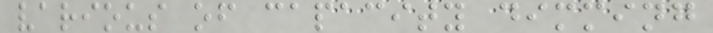various of capacity dimming
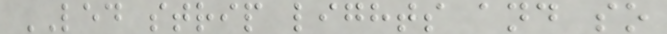LED strip lights and so
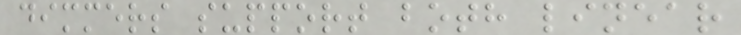dimmers support both linear
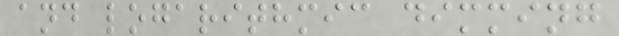and logarithmic dimming
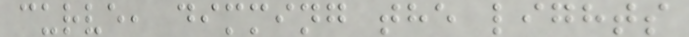curve, dimming the lights
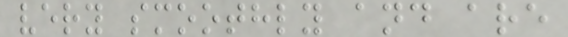very smoothly and are
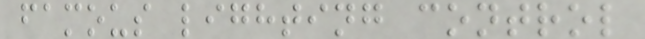famous lighting control
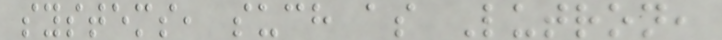systems, such as Lutron,
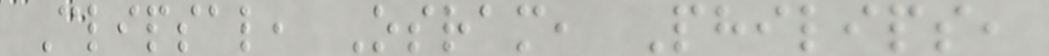Clipsal, Osram, Philips,
